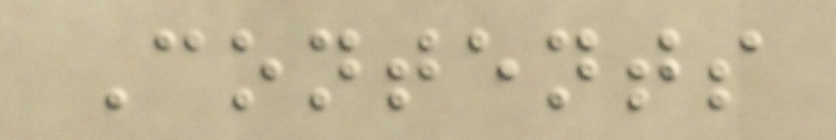Contents
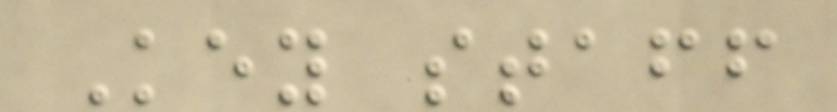Key staff
